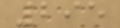295
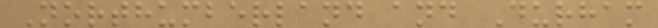Northumberland and Durham
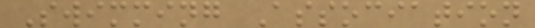Swimming Association
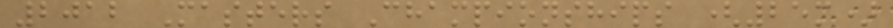2012 Masters Championships (25m)
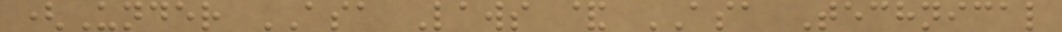(Under ASA Laws & ASA Technical
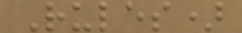Rules)
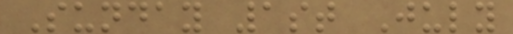Sunday 1st July
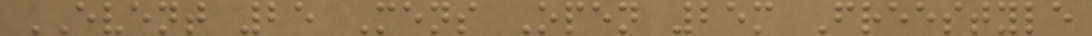EVENT 25 Mens Open 25m Freestyle
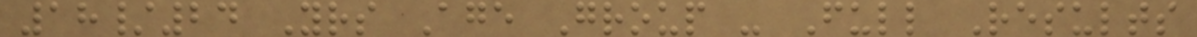18/24 Yrs Age Group - Full Results
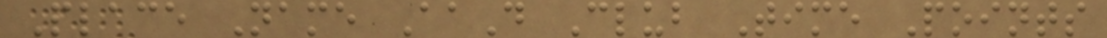Place Name AaD Club Time Points
